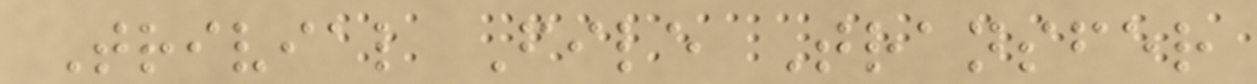Trivial File Transfer
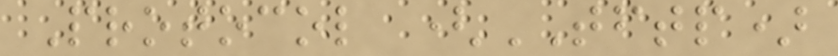Protocol (TFTP)
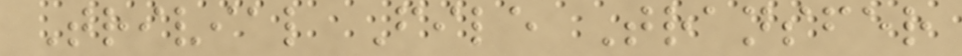Trivial File Transfer
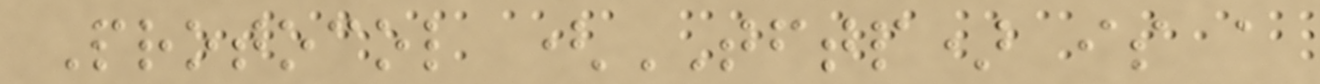Protocol (TFTP) is a
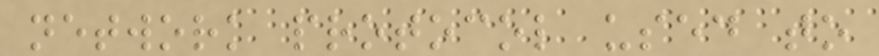network protocol used to
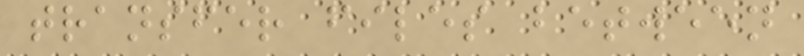transfer files between
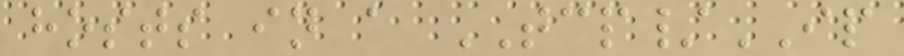hosts in a TCP/IP
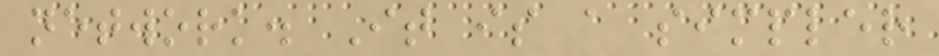network. It is a simpler
